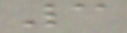3
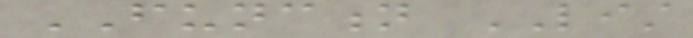FUNCTION LIST
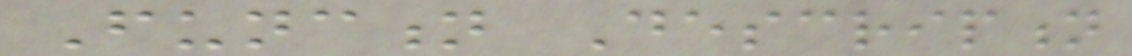Function Description
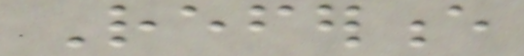Reference
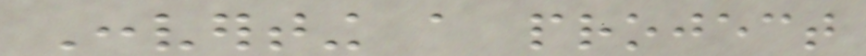Converting a project
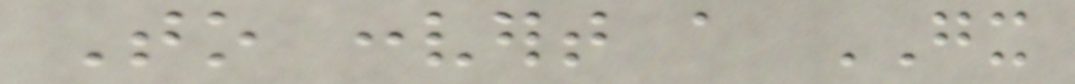To convert a GX
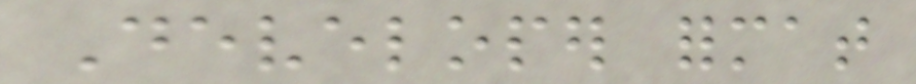Developer format
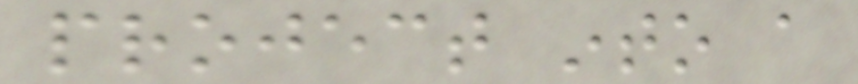project into a
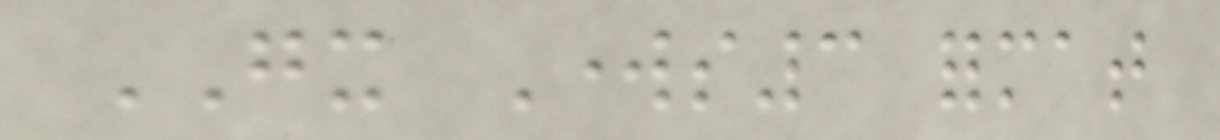GX Works3 format
